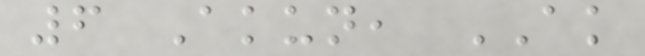6 Akun, AK
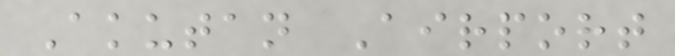Akutan Airport
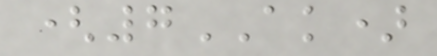(7AK)
